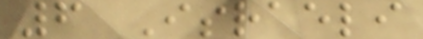6 Israeli
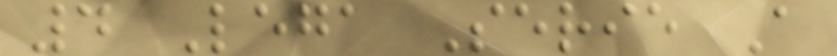4 Lega Serie A
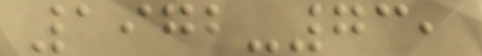1972-73,
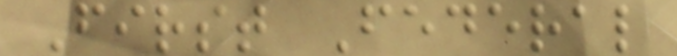First Federal
